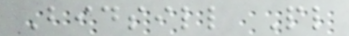Bidsill Pl
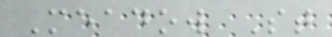Meadow St
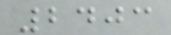2403
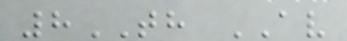8TH AV
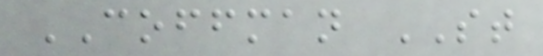COFFMAN ST
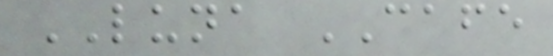LUNA CAFE
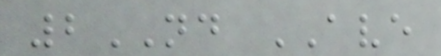2ND AVE
